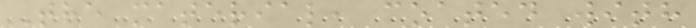The material, coated with
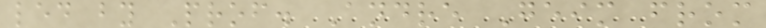led by Prof. Andre Geim from
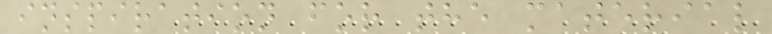inspiration for the material
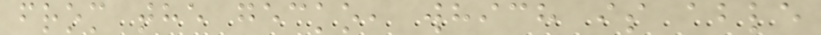from the gecko, which is able
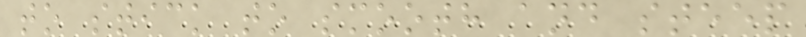to stick to smooth and steep
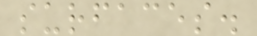surfaces.
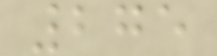275
